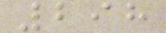298
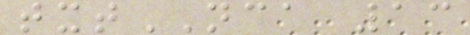txtNCA 13
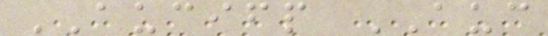AUCIFP AUC
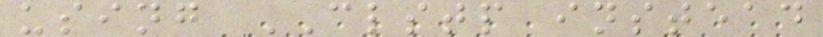using CLSTP instead
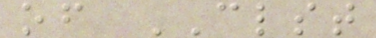of CLST
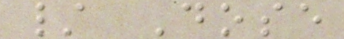/ Dose
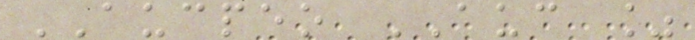AUCPEO AUC %
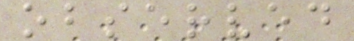observed
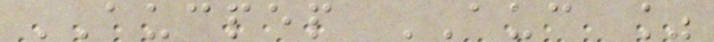AUCPEP AUC %
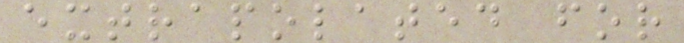extrapolated for
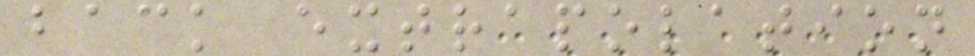back extrapolation
